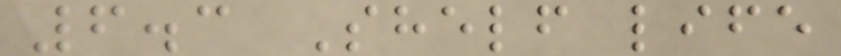6.3 Shelf life
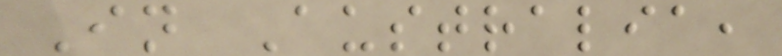In Australia,
